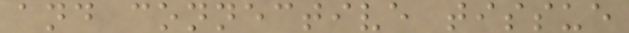and connective tissue
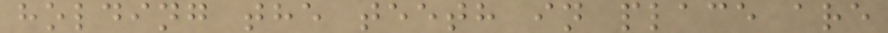holding the teeth in place are
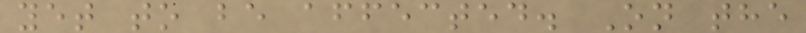yet to be affected. On the
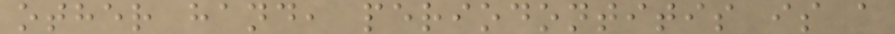other hand, periodontitis is a
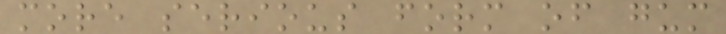more serious form of gum
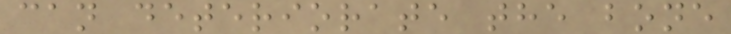can deteriorate the bone
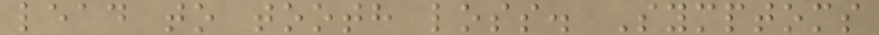lead to tooth loss. Symptoms
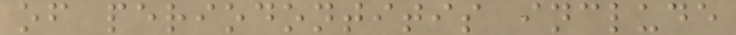of periodontitis include
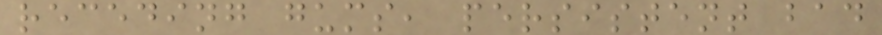receding gums, persistent bad
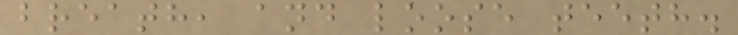breath, and loose teeth.
